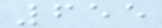655
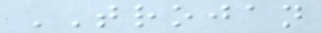TROJAN
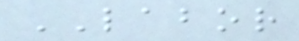LABOR
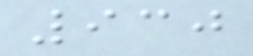930
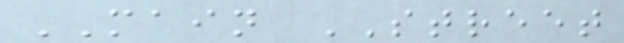MAIN STREET
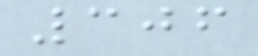306
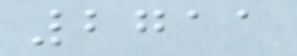2711
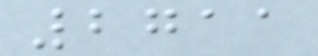2711
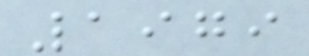1979
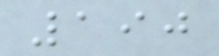190
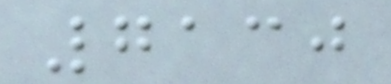7130
